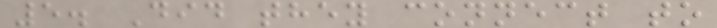5. Did they connect to
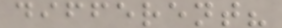different?
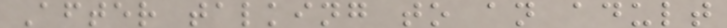After talking to an adult
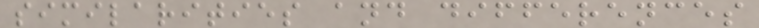similarities and differences
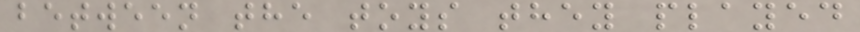between the toys they played
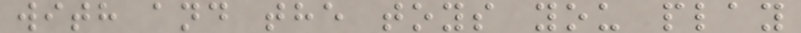with and the toys you play
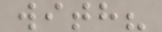with?
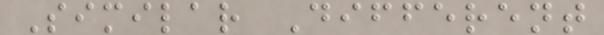Similar Different
